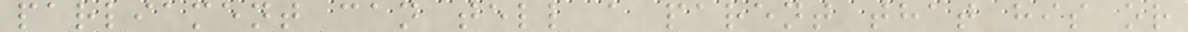parliament can tell a parent that his or
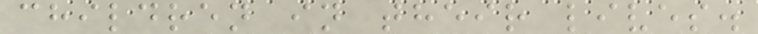children in their lives.
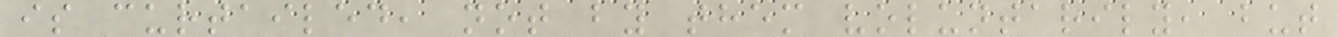is curtailed, not by them voluntarily, but
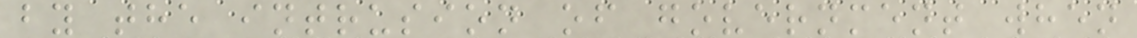by the intrusion of government when
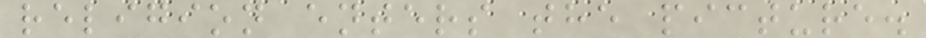religion enters the picture.
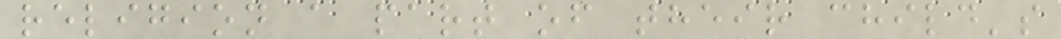religion a part of their child's
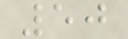50
